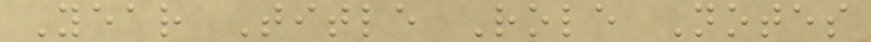Year Title Role Notes
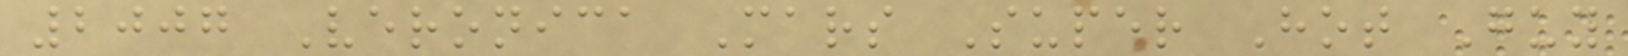2007 Veronica Mars Super Hot Guy
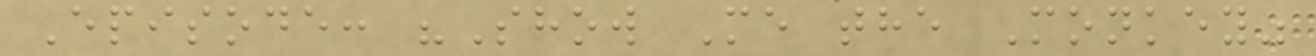Episode: "Show Me the Monkey"
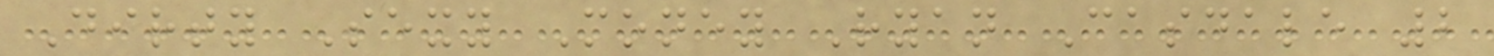Dirty Sexy Money Ryan Casdale 2
